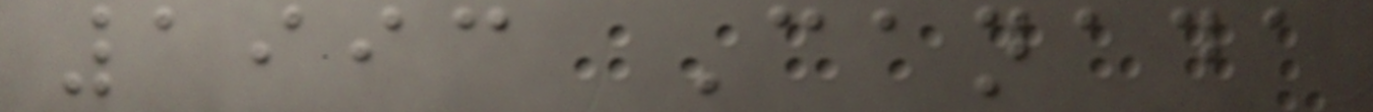1993 Canada
